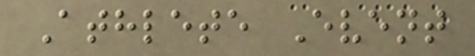Athlete Event
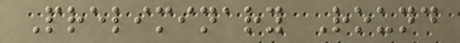Preliminary Round
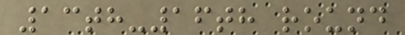13th-16th round
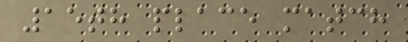15th place match
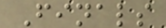Finals
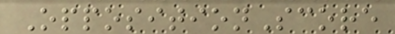OppositionScore
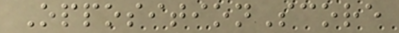OppositionScore
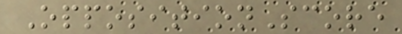OppositionScore
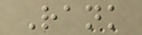Rank
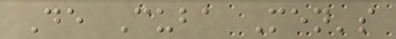De Cuba Men's
